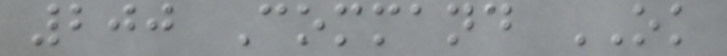200 Command OK
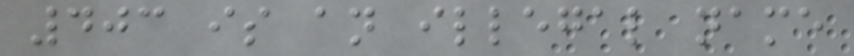403 is an illegal name
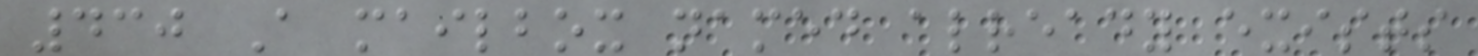430 A mailbox named already exists
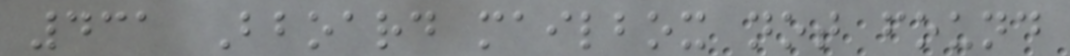431 Bboard mailbox not found
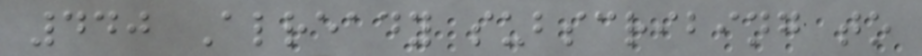440 Already subscribing to
